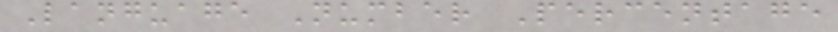Language Number Percentage
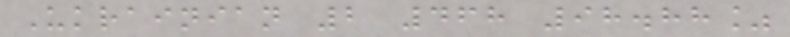Ukrainian 2 468 98.88%
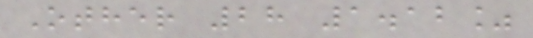Other 28 1.12%
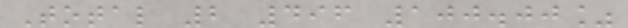Total 2 496 100.00%
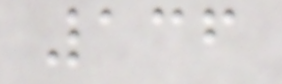136
